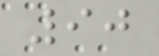90
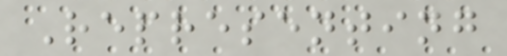Representing
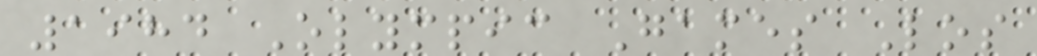1984 Olympic Games Los
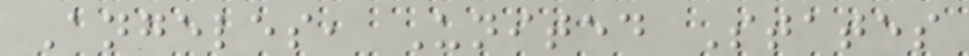Angeles, United States
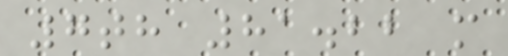7th 81.22 m
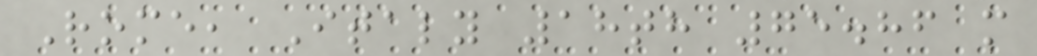Rome, Italy 18th 75.86 m
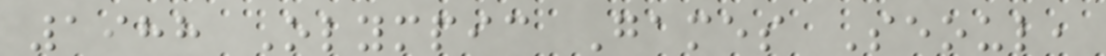1988 Olympic Games Seoul,
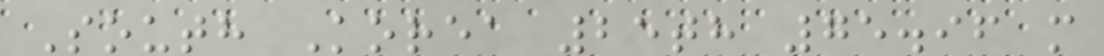South Korea 25th 75.96 m
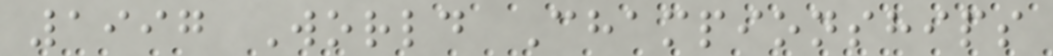1997 World Championships
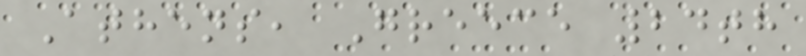Athens, Greece 24th
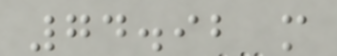74.92 m
